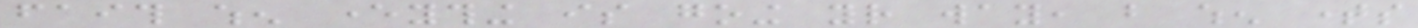faith when everything is going your way, but when times
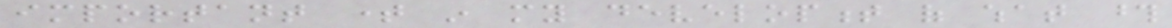important time in my development of what those
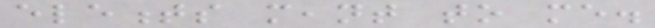elements meant to me.
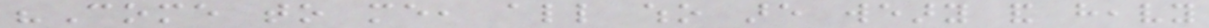"Come to me, all who are weary and heavy
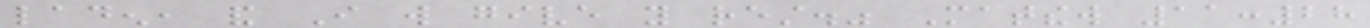laden, and I will give you rest." Matthew 11:28
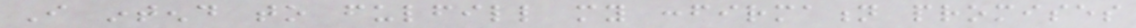I intend to fulfill my confirmation promises
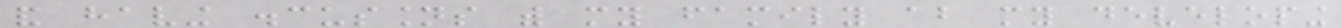and having discussions with my family about my developing
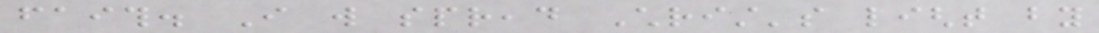faith. I will spread Christ's light by
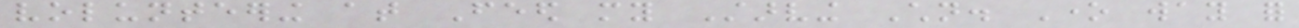volunteering at Feed my Starving Children. One way for
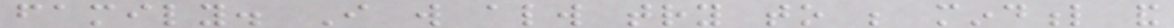family. I will always try to be mindful and
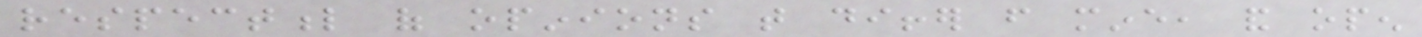respectful of opinions that differ from mine, and open
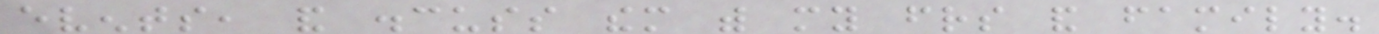events, and discuss them with my friends and family.
